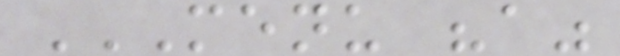MENU "A"
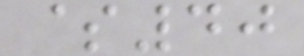$40
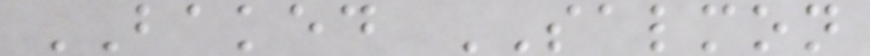BAKED SALMON
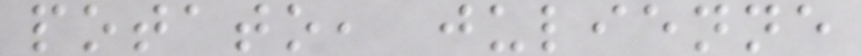potato, julienne
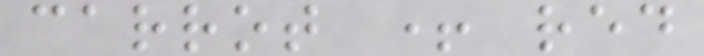carrot + red
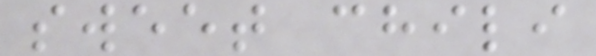sweet chili
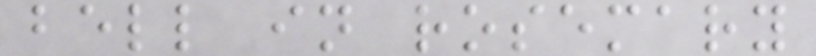bell in rosemary
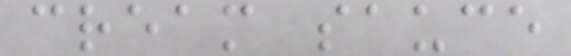cream sauce
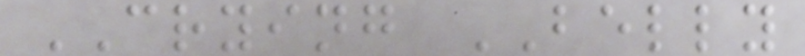CRYING BELLY
